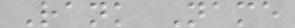Rank Name
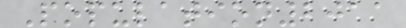Population2011
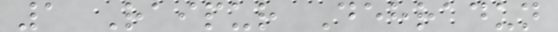1 Raipur Dehradun
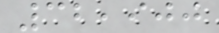32,900
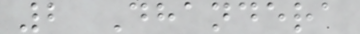2 Dhandera
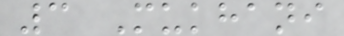3 Mukhani
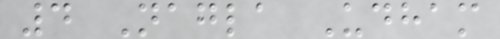4 Nagla Udham
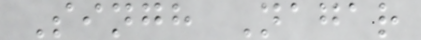Singh Nagar
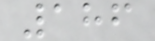186
